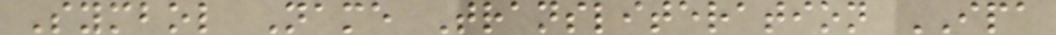Symbol Name Transliteration IPA
